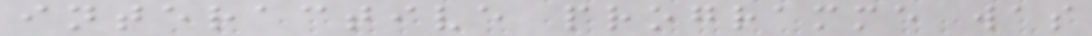interactive programme was
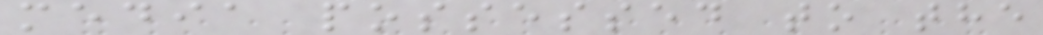media possessed to the
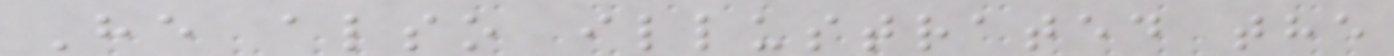He also illustrated the
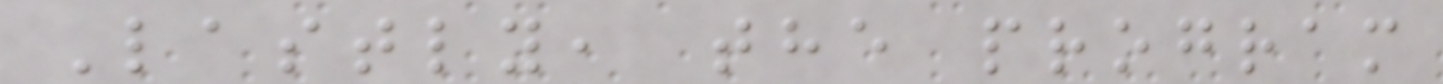Lastly, the program
